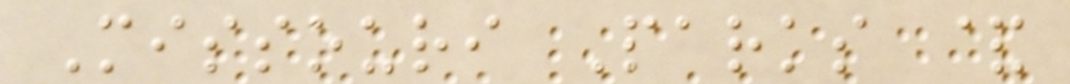Missouri Parks &
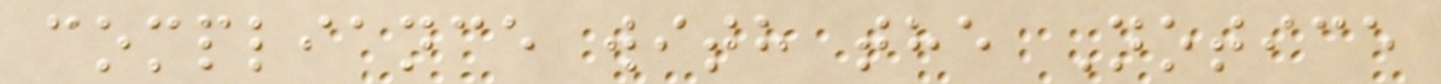compliance with the Notice
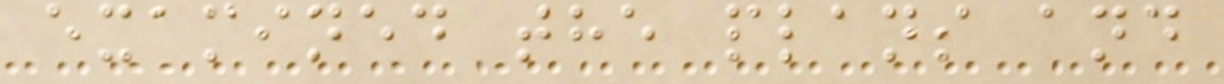examined the plans and
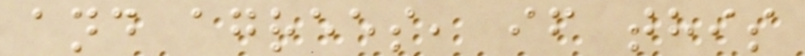and agrees, if this
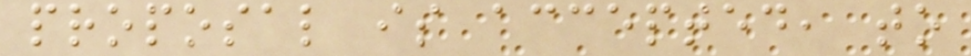proposal is accepted, to
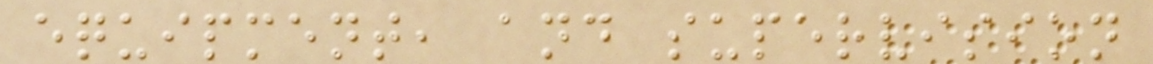equipment, and supervision
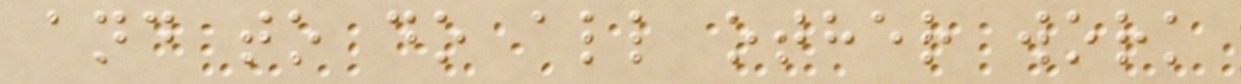and to do all other work
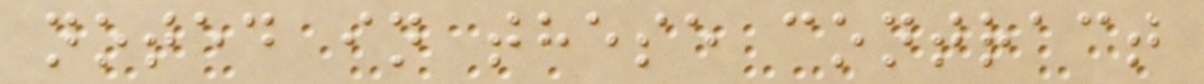noted in these contract
